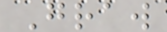Graw
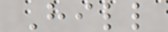Hill
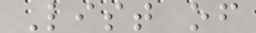List of
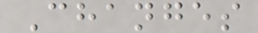Changes
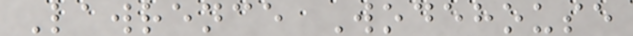Lawrence Wodehouse
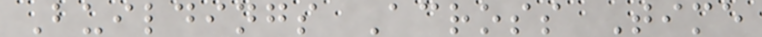Buildings Across Time
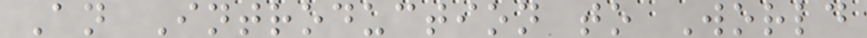An Introduction to World
